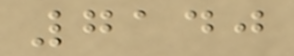7140
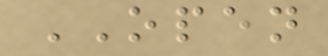OPEN
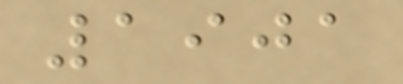1901
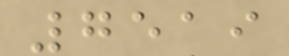7519
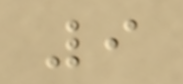9
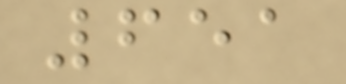651
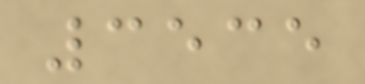3535
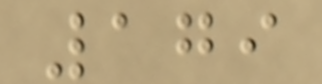179
